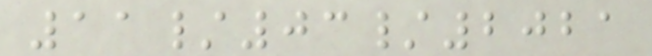11/03/2021
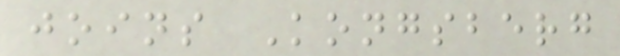joins Kongsberg
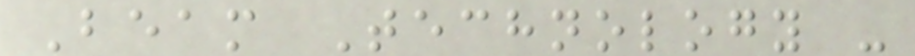Beam Technology -
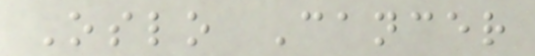Oslo Cancer
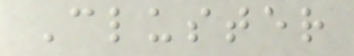Cluster
